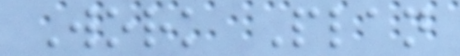Work Plan
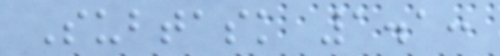Subtask 1.1:
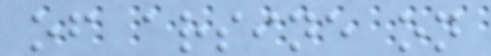of arsine on
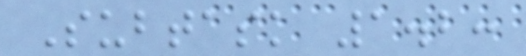Subtask 1.2:
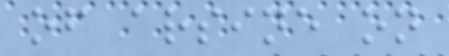of arsine on
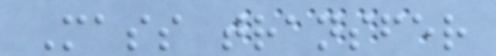Mass transfer
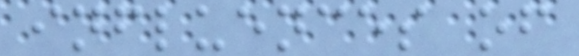influences of
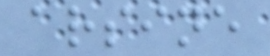arsine
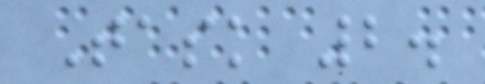Task 2.
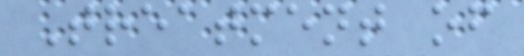Treatment of
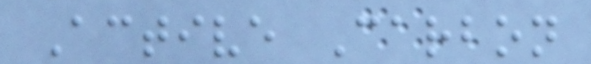Active Carbon
